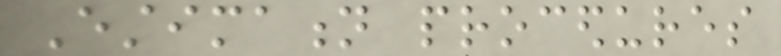Estimation procedures
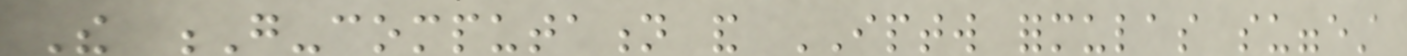The G-computation and IPTW formulas suggest
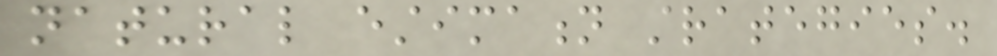natural estimation strategies.
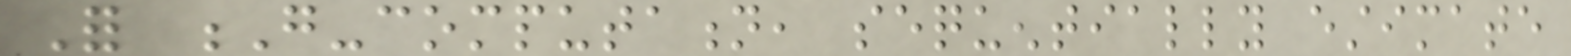For G-computation, sequentially estimate
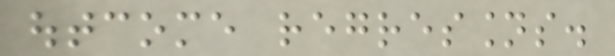outcome regressions.
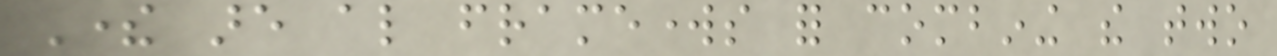There are also frameworks for combining the two
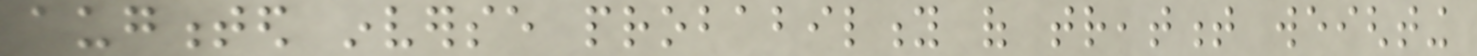augmented inverse probability of treatment weighting
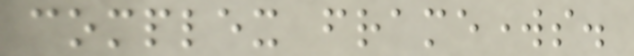complex frameworks.
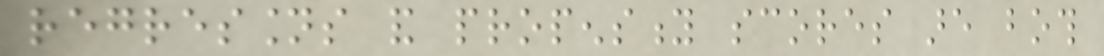regressions and propensity scores are both
